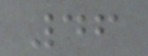46
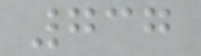737
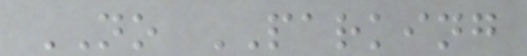NO PARKING
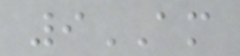9AM
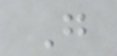G
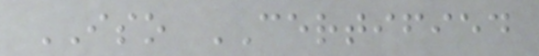ISO CERTIFIED
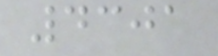4301
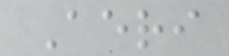Aeri
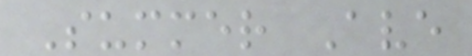Summer Ave
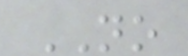NO
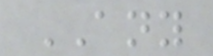ANY
